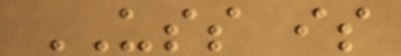USS is
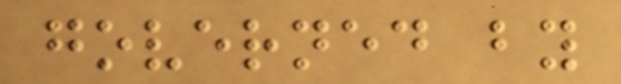governed by
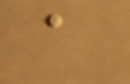a
